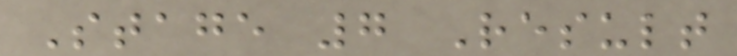Stage 7 Result
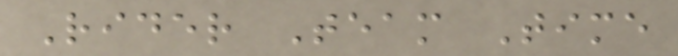Rider Team Time
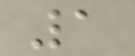1
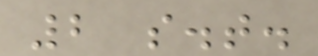2 s.t.
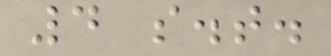4 s.t.
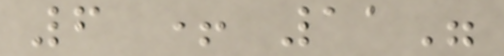6 + 11"
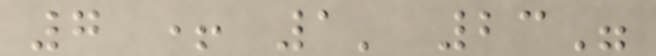7 + 1' 23"
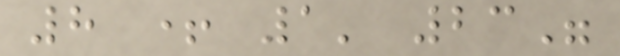8 + 1' 23"
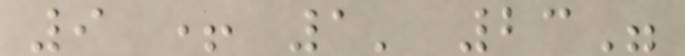9 + 1' 23"
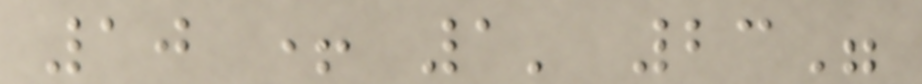10 + 1' 23"
